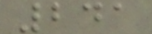241
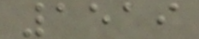1519
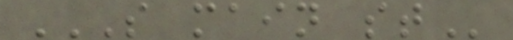S MAIN ST
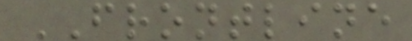FRONTLINE
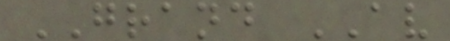GRAND AV
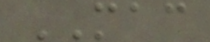MAC
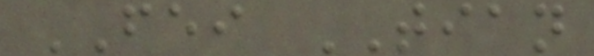FEI TIAN
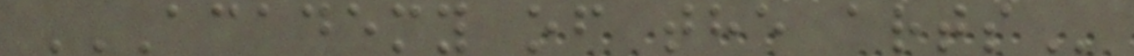ACADEMY OF THE ARTS
